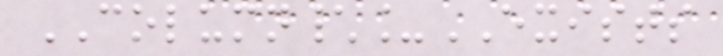COLUMN\_EXISTS
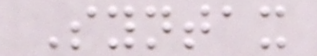Syntax
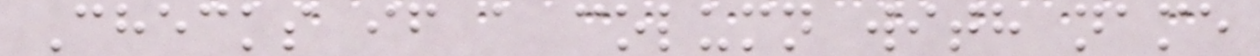Checks if a column with name
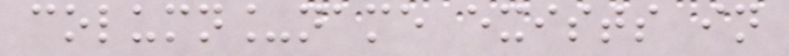column_name exists in
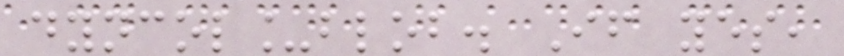dyncol_blob. If yes,
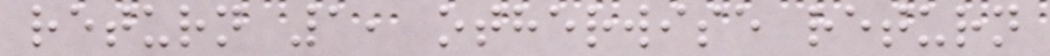return 1, otherwise return
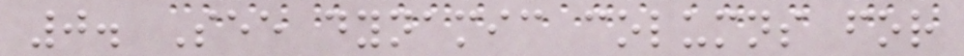0. See dynamic columns for
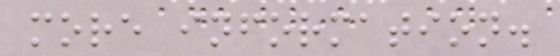more information.
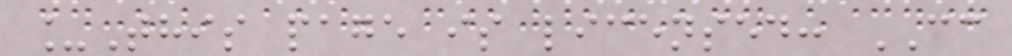_This page is licensed: CC
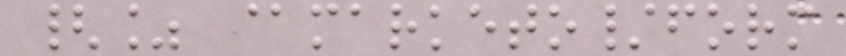{% @marketo/form
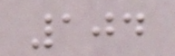104
